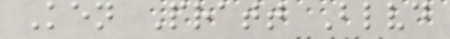Ken Pratt Blvd
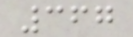367
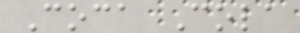Coca Cola
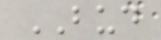BUD
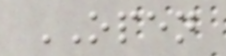OPEN
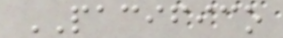PACIFICO
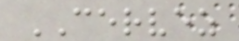CERVEZ
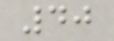40
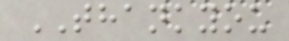THANKYOU
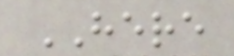HERE
